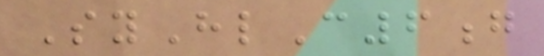SyHlC6g
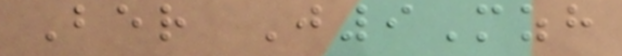Ber J9Mzh
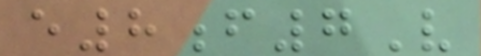e8f7V
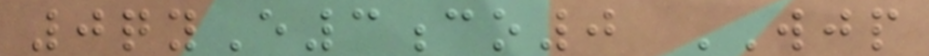0qyE3co0 WJP
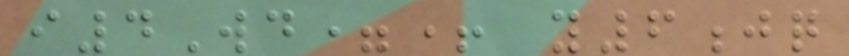i4Wd=+ y6jq
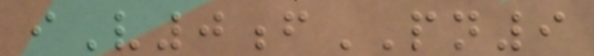iV0fPN9
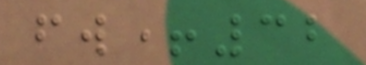fw+32
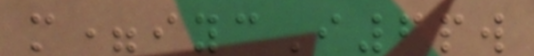m=iycI6pw
